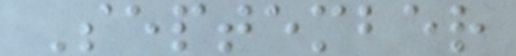September
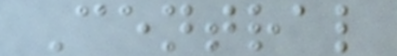Central
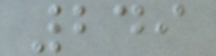249
